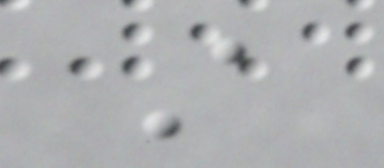A
